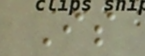Is
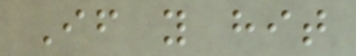If you hit
